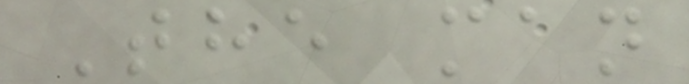The man
